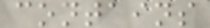contains
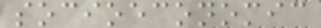socioeconomic
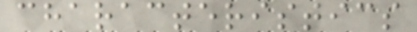characteristics
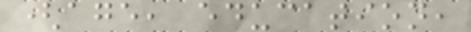(age, education,
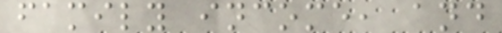family income, and
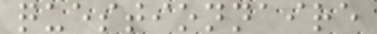questionnaire
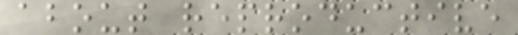about reproductive
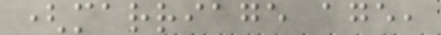(marriage age,
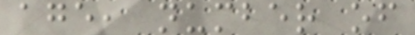age, number of
